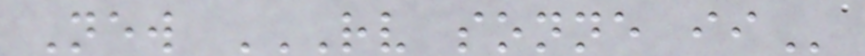New RV SONNE II
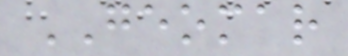GEOMAR
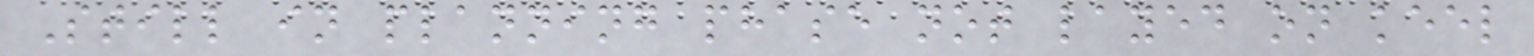Still in planning phase not layed on keel
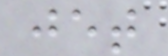jet
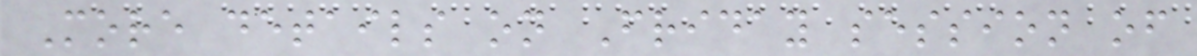More details on Friday session of
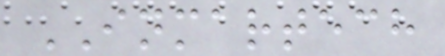INMARTECH
